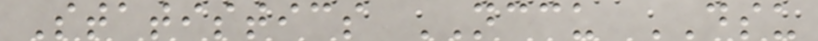Statistics NCCU DSU
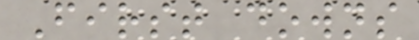First downs
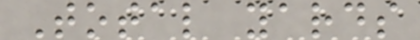Total yards
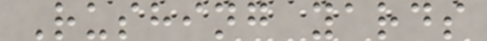Rushing yards
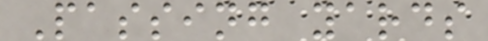Passing yards
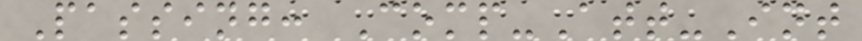Passing: Comp-Att-Int
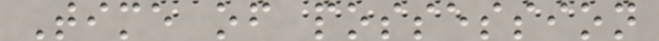Time of possession
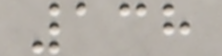138
